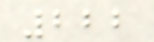222
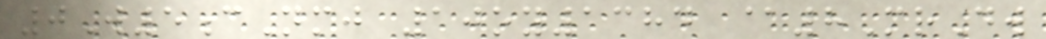0W5cNmj 10oy1384 @8MrDw
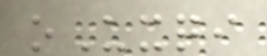oUxqi
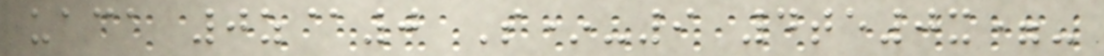uaca 0z@0 S*-9 4te0x=-
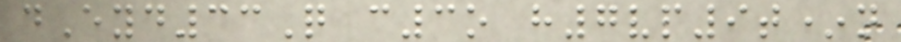dEyd33Q c3o h7vp9t*n
